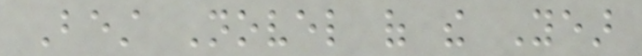Best Novel of the Year
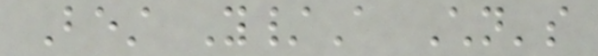Best Y/A Children's
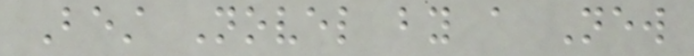Best Novel by a New
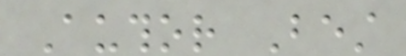Author Best
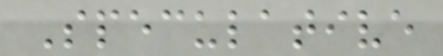Speculative
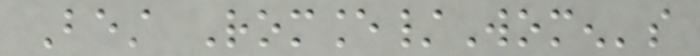Best Romance/Women's
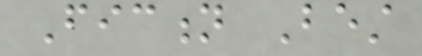Fiction Best
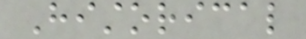Historical
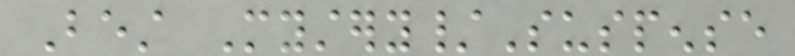Best Mystery/Suspense
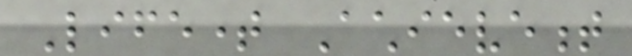Lifetime Achievement
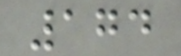174
